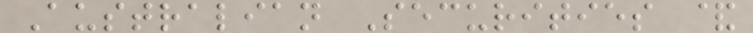Australian Securities &
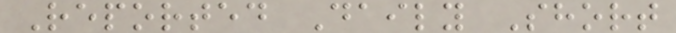Reported Daily Short
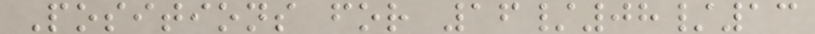Positions for 16/08/13
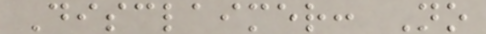Disclaimer: No
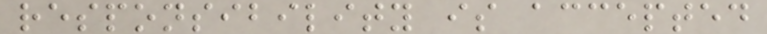responsibility is accepted
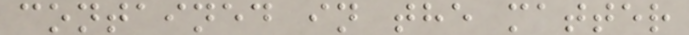contained in the matter
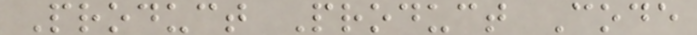Product Product Code
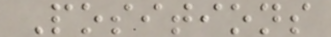Positions
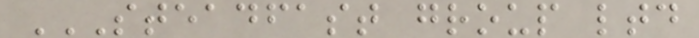STEADFAST GROUP LTD
